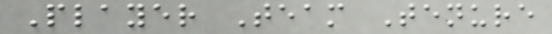Player Team Tenure
